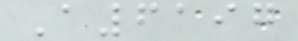A6197
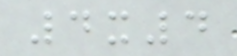4x4
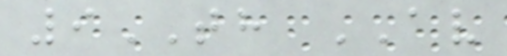9TH AV
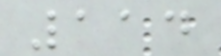114
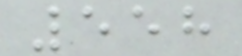558
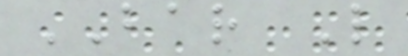BAR L
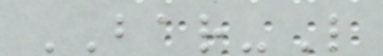BAR-L
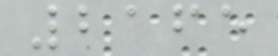2165
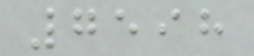7598
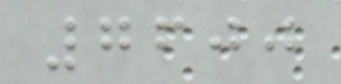7600
